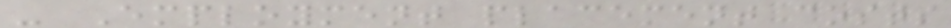- Employment placement costs
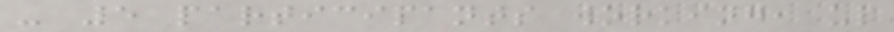- 5 participants working, up
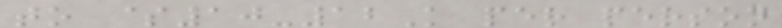to $10-12K per person
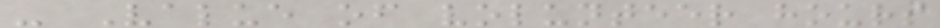- Value of volunteer hours
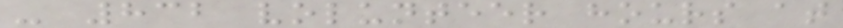- 832 volunteer hours at
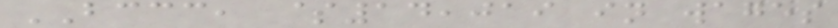BCCC, $14,019 in wages
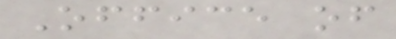Office of
